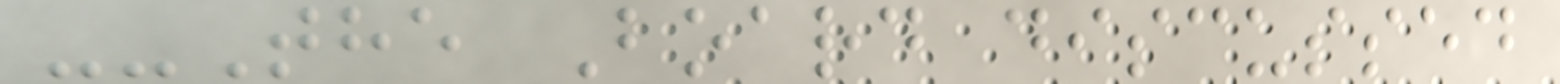--The Board discussed
